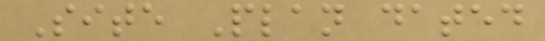Site Plan dated
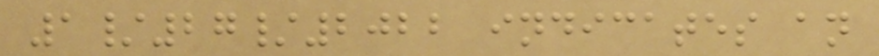1/27/2022 indicates an
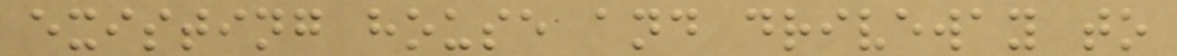existing house and driveway to
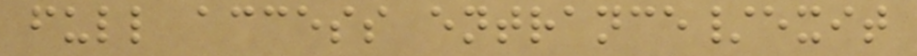full access entrance/exit
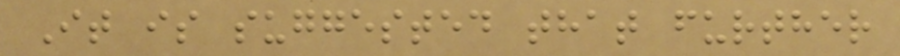It is suggested that further
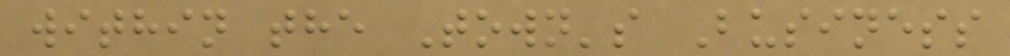within the Town's Business
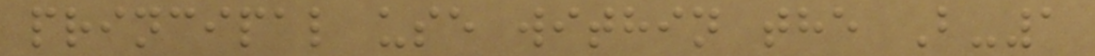principal use within the B-1
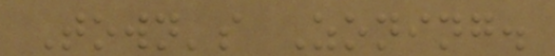Town's Zoning.
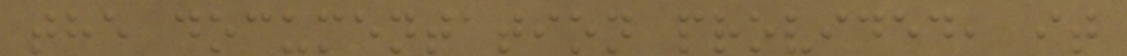the documentation provided, it
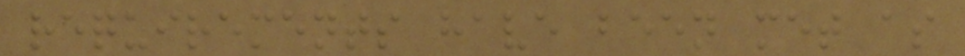requirements have been met as
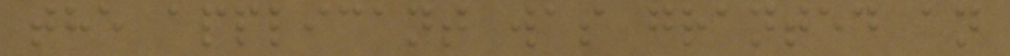the applicant was granted an
